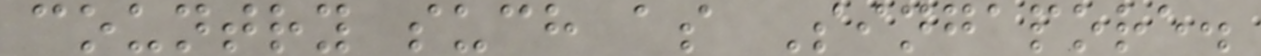country such as Singapore.
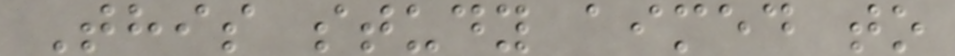This study aimed to
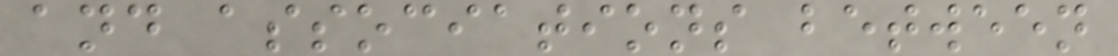and associations between
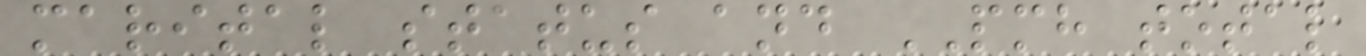marital status and PMH total
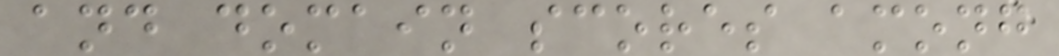and domain scores among
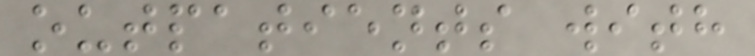outpatients with
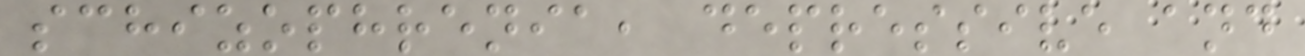schizophrenia, depressive and
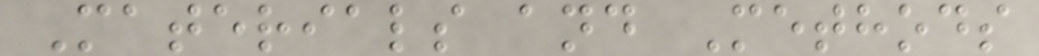Materials and Methods
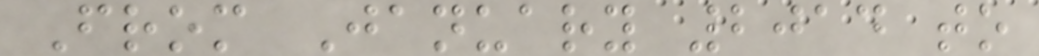From January 2014 to
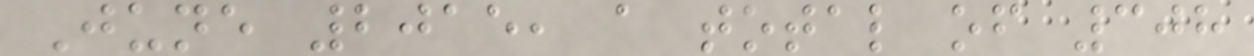June 2015, a total of 308
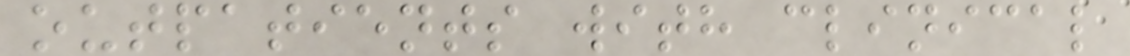outpatients with clinical
